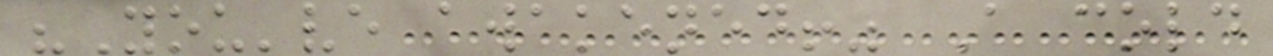"You've awakened!" A cold
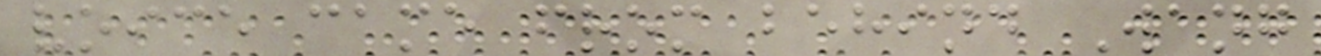voice came from behind Wang
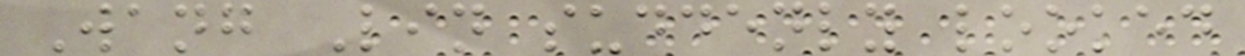Wang Lin suddenly looked
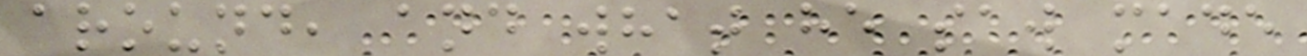around, and what he saw made
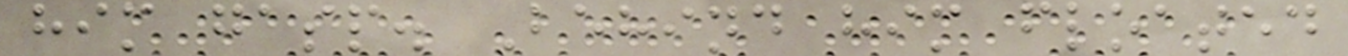him gasp. Behind him floated
